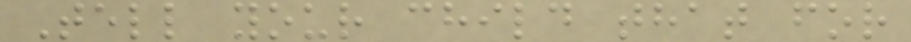Tell your child that for
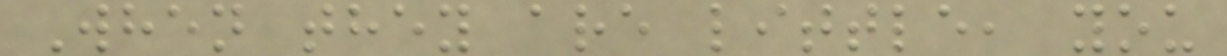When they are little, you
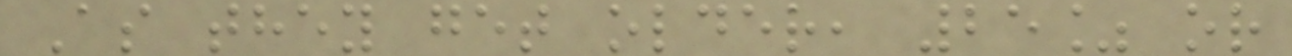As they get older, 25% or
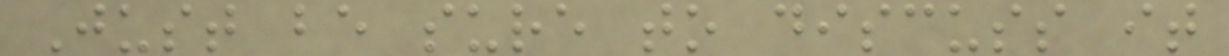Just be sure to discuss it
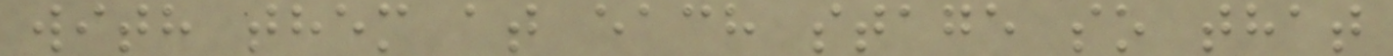with them at each stage so that
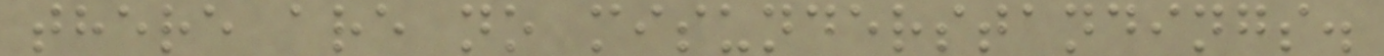there are no misunderstandings.
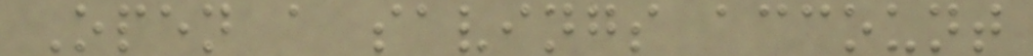Open a savings account
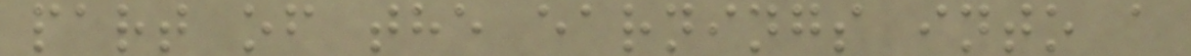part of the earnings into a
